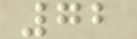72
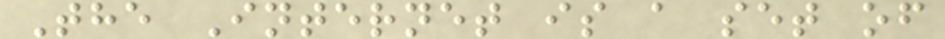The Internet is a set of
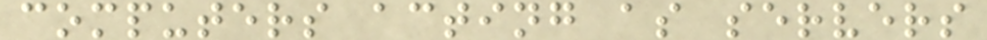computers acting as servers
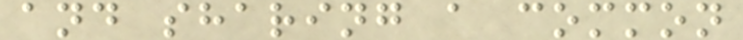and sharing a common
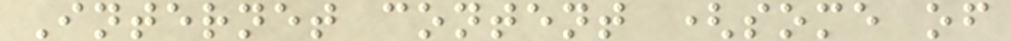Internet content (some of
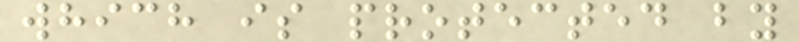which is protected by
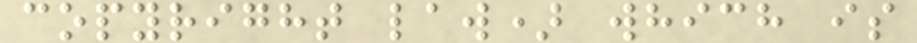copyright law) which is
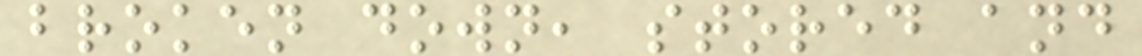broken down, stored and
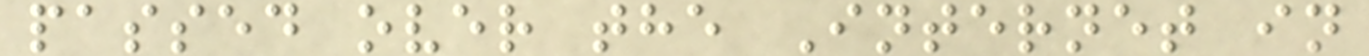passed over the Internet in
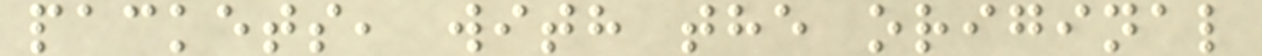packets, with the original
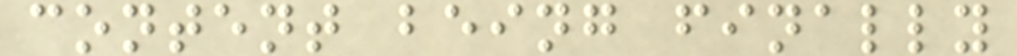content being finally
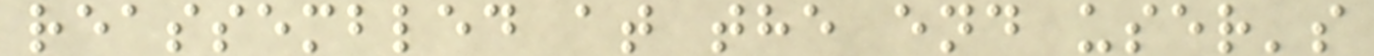reassembled at the end user's
